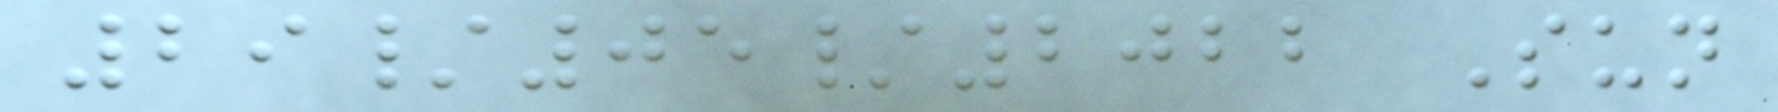29/05/2022 Sun
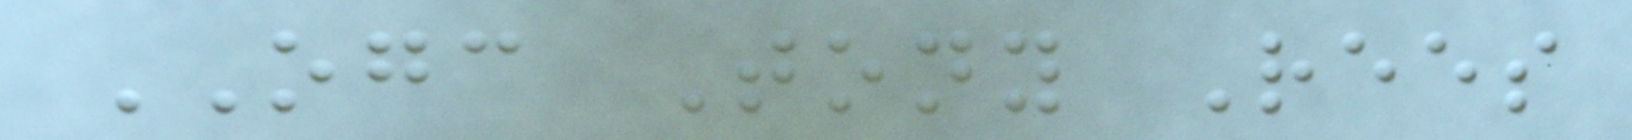OGC Tony Rees
